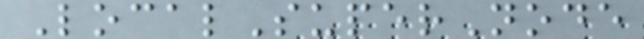LocalSuperNode
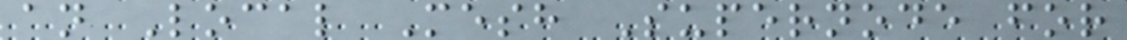an Local Mesh Supernode for
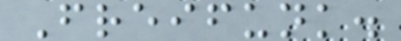Freifunk.
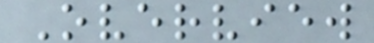Overview
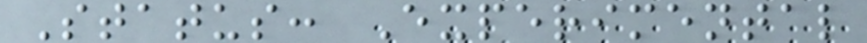Status: Experimental
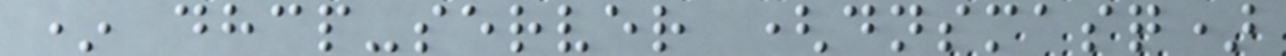* dhcp-server (dnsmasq)
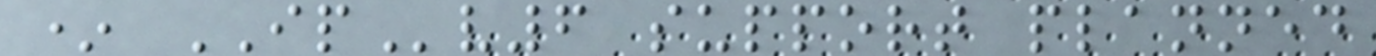* IPv6 support planned
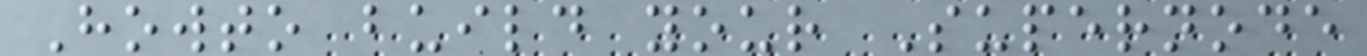Howto build your Supernode
